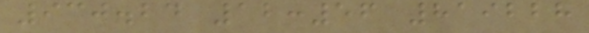930.24 12:56 819228
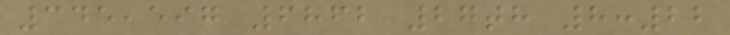345,597 6862 27th 8:22
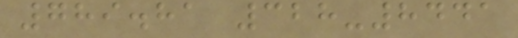789.81 328-8441
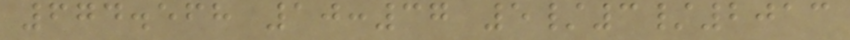674.568 10:37 5/3/2013
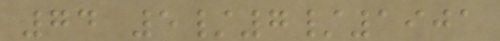74 5/7/1901
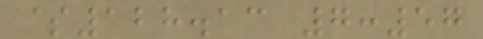$128.13 7:57
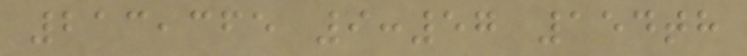213,365 9:57 154th
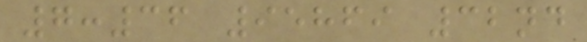7:36 95869 32nd
